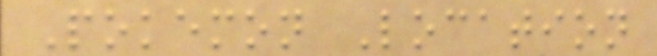Pokemon Location
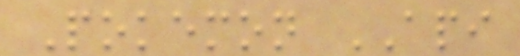Pokemon API
